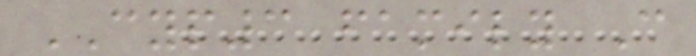CYP3 family C
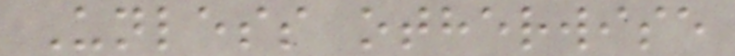Unless otherwise
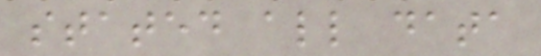stated all data
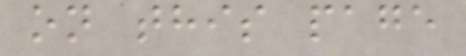on this page
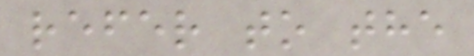refer to the
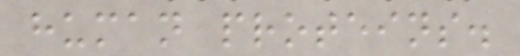human proteins.
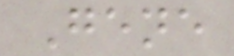Gene
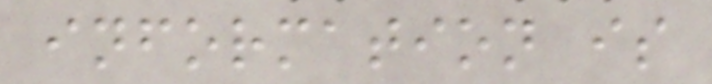information is
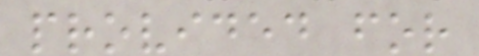provided for
